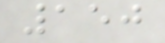150
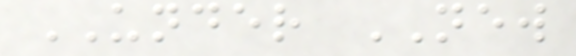UNDER NEW
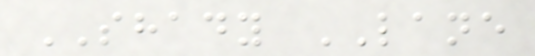SHADY LANE
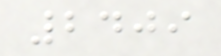2409
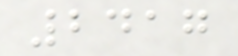2417
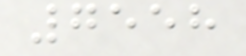7558
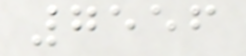7556
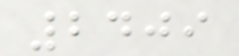2409
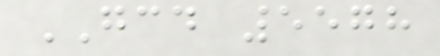GCD 5578
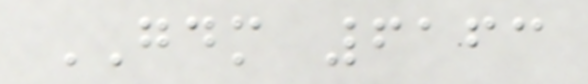GDM 6163
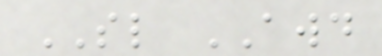SL AWD
